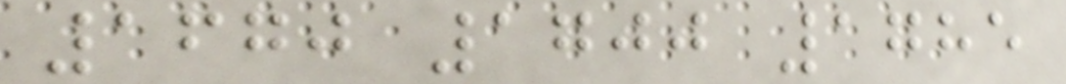1670 1700 1785
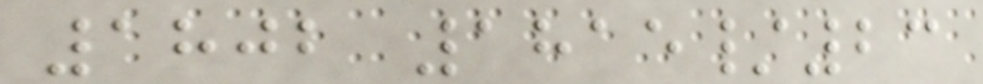1802 1815/23
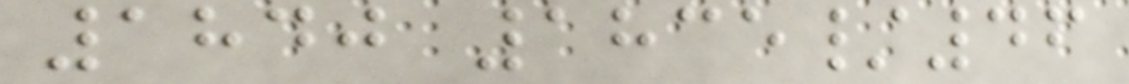1840 1835/46
